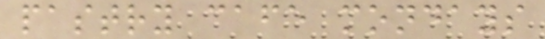pastry cafe mondays
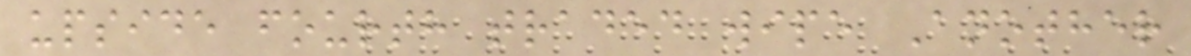upside fourth traded wipe Another
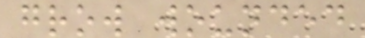grow wounded
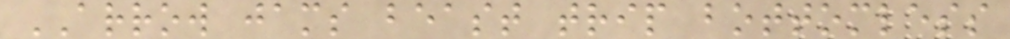ARROW jams beast trip bottomless
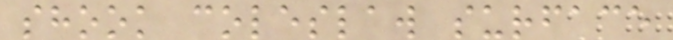shook coleslaw surface
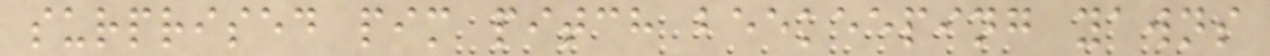surprised pim pitch beekeeping yawns
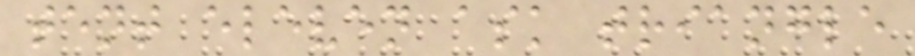tent eleven ask triangle
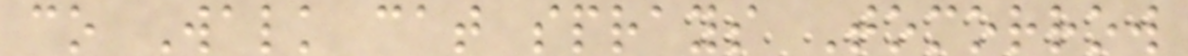co Walk cat sprays Tomorrow
